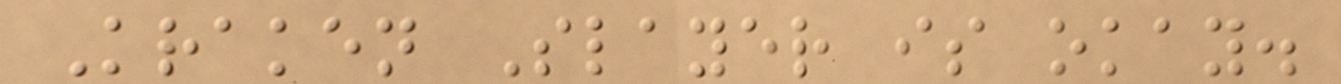Kraken Slayer is okay.
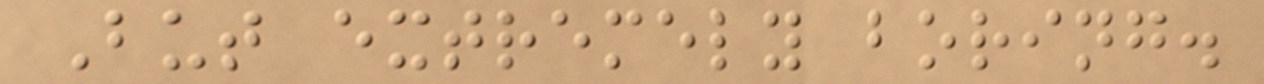But extremely boring.
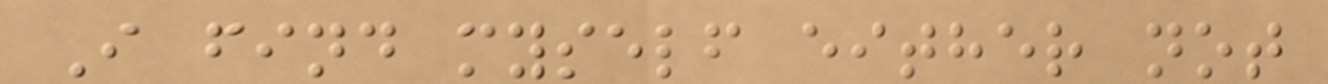I find myself either not
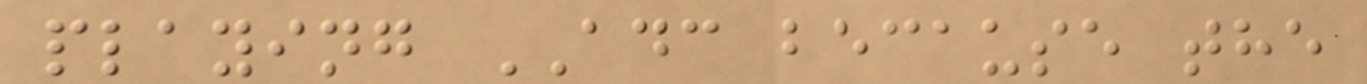playing ADC because the
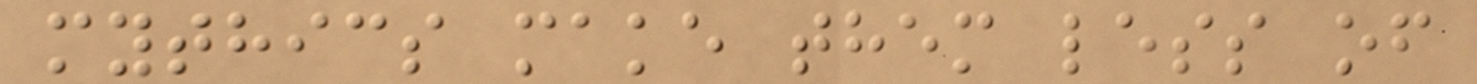mythics make them less of
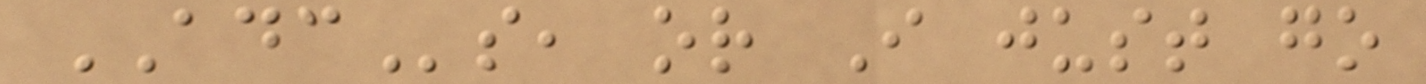ADCs, or I just go
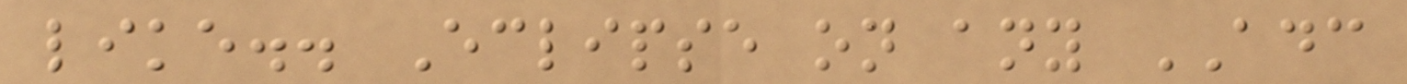like.. Eclipse on any ADC
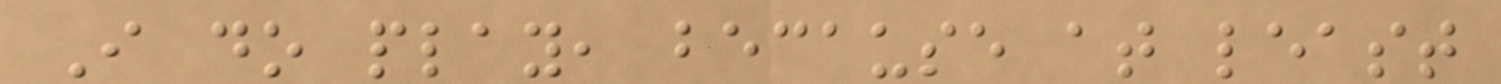I do play, because at least
